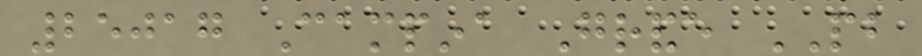25017 Campina Grande PB
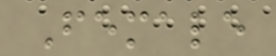Female
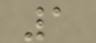1
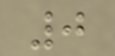0
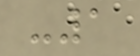-1
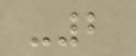-2
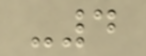-4
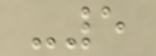-5
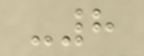-8
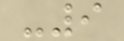-9
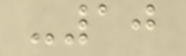-10
